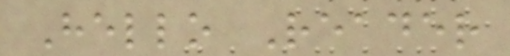Hello Reader
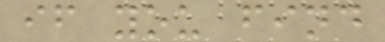if you find
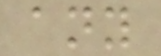any
